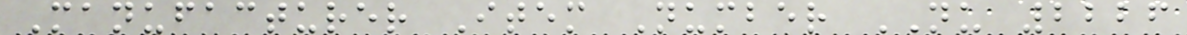Manufacturer Item Number NU 2226
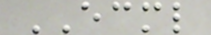ECML
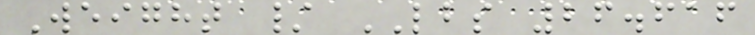Weight / LBS 26.616
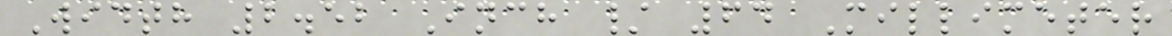Width 2.52 Inch / 64 Millimeter
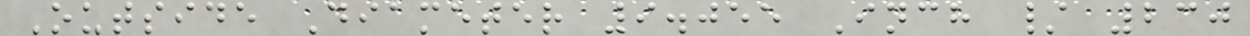Outside Diameter 9.055 Inch / 230
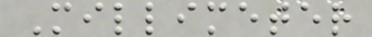Millimeter
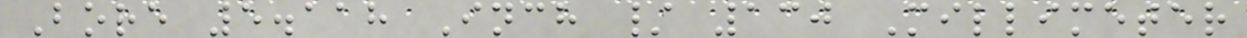Bore 5.118 Inch / 130 Millimeter
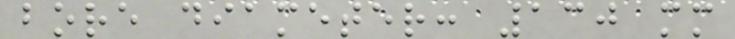bore diameter: 130 mm
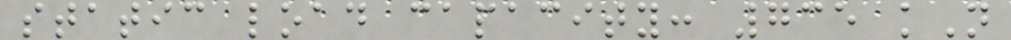static load capacity: 735 kN
